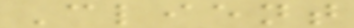Client
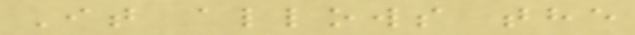It allows the
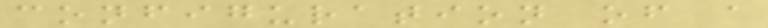configuration of a
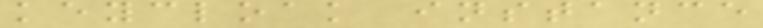keycloak instance
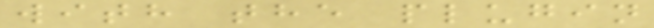with the plugin
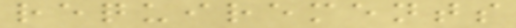requirements
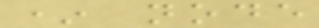* node
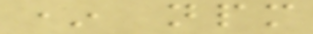* npm
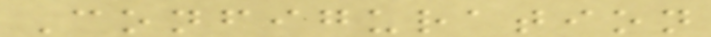Configuration
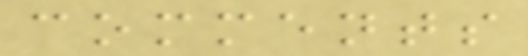comments
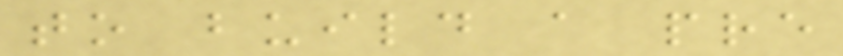to build a pre
